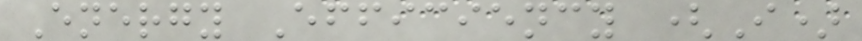Energy Efficiency (I)
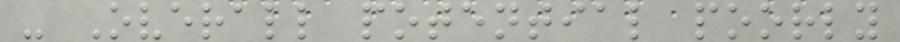- Overall potential poorly
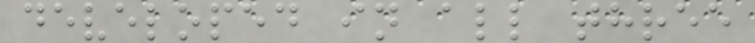developed in all three
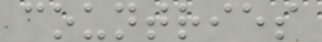countries
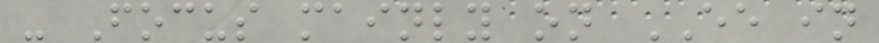- Focus mainly on EE in
